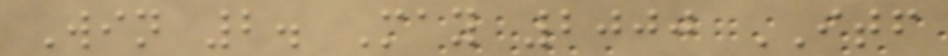Win 2. May 2000 ITF
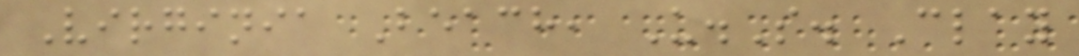Virginia Beach, U.S. Clay
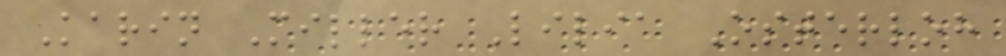Karin Miller Lilia Osterloh
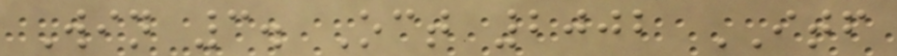Win 3. Oct 2002 ITF
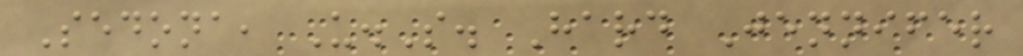Sedona, U.S. Hard Jennifer
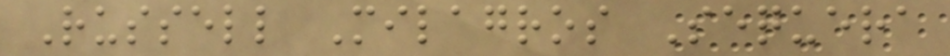Russell Milagros Sequera
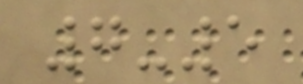7-5
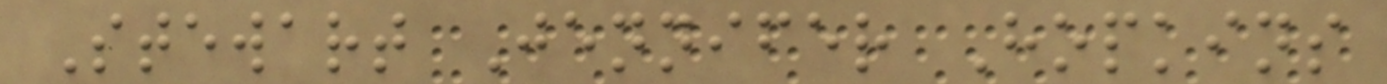Stewart Jennifer Hopkins
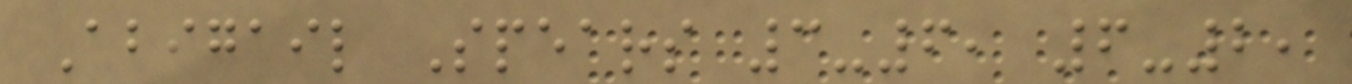Abigail Spears 3-6, 6-2,
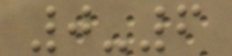0-6
